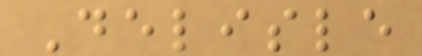Delisle
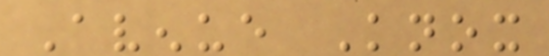Avenue Knox
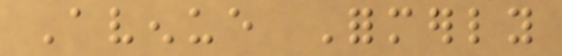Avenue Formerly
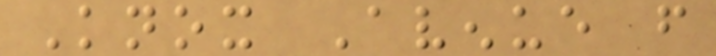Knox Avenue from
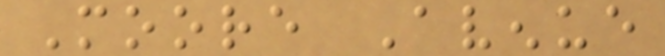Moore Avenue
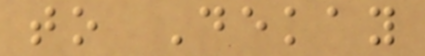to Dekay
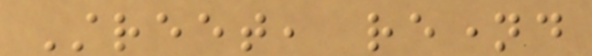Street, renamed
